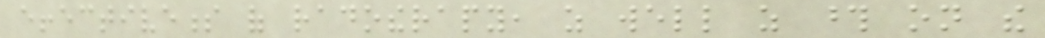effectiveness of radotherapy, as well as those on the
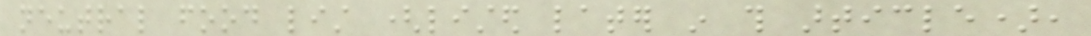neutral food list (listed later in this article),
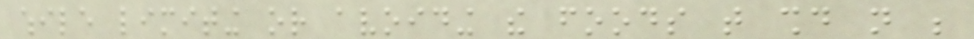while limiting or avoiding the foods that should not be
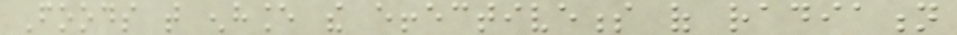Foods that enhance the effectiveness of radiation
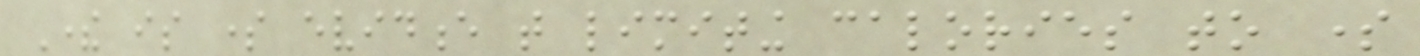There is some evidence that limiting calories to some
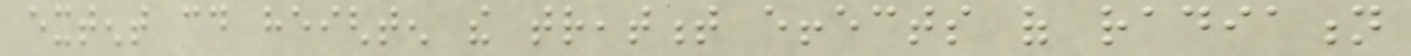extent could heighten the treatment effects of radiation
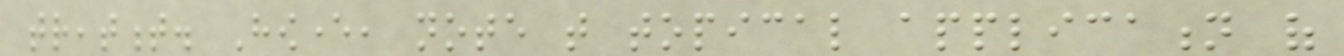treatment. However, note that topical application of
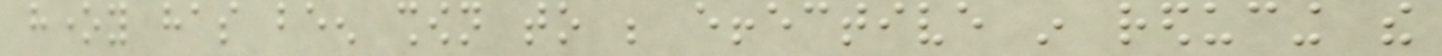honey has been shown to be effective in reducing the
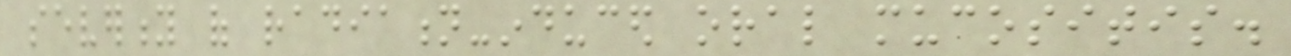severity of radiation-induced oral mucositis.
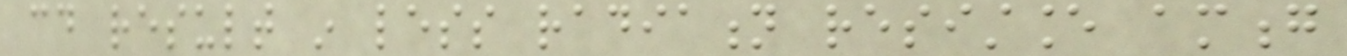could result in less radiation resistance among
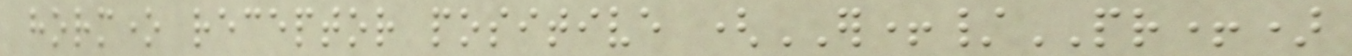hormone receptor positive (ER+/PR+)
